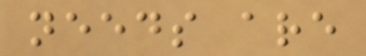needs are
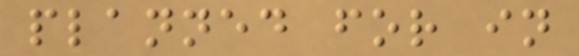planned for in
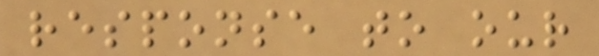response to our
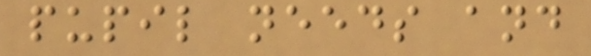pupil needs and
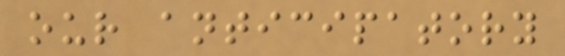our anticipatory
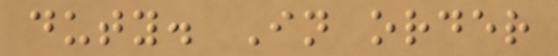duty. In order
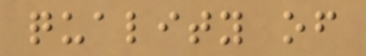quality of
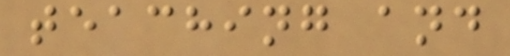teaching and
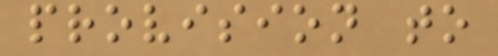provision to
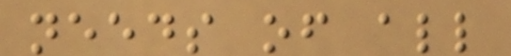needs of all
